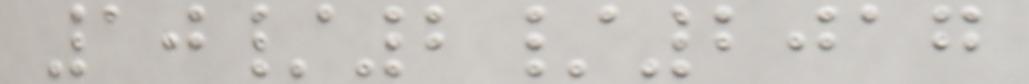10/2/2017
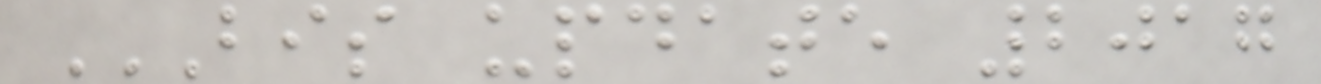BIS UPDATE 2017
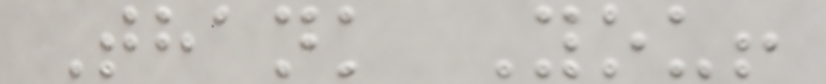Thank You!
